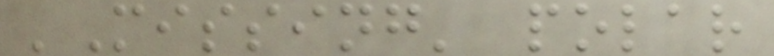'Missing' polar
